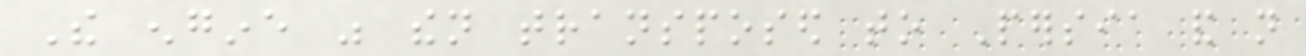The engine was then transposed to Persia and not
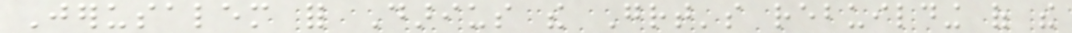Jerusalem for Darius the Great's rebuilding of the
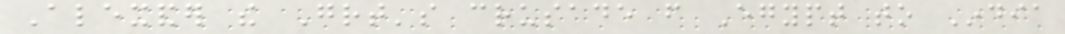Alexander the Great's crusade from Egypt to India
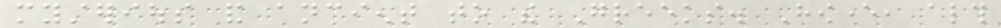mysterious and ancient to the Greeks. However, although
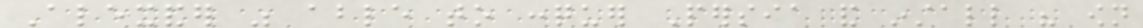Alexander was able to conquer Persia and install his own
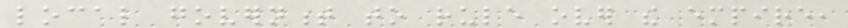local government to rule over the empire,
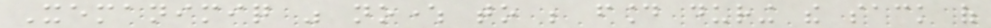Xemanimiq was nowhere to be found during the sack of
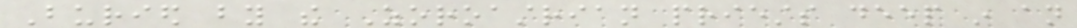Buried by the Zoroastrian priests deep in an
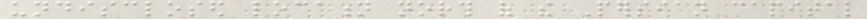undisclosed location north of the Persian capital
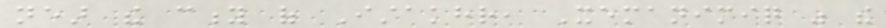near the city of Istakhr, Xemanimiq was the
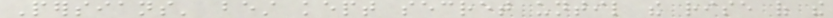Persians' best kept secret until the rise of the
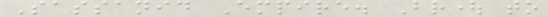Sassanid Empire. Brought to
